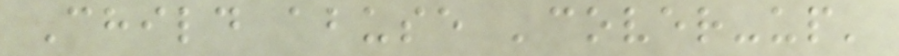Child abuse 'cover-up'
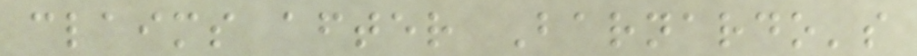claims after Barnardo's
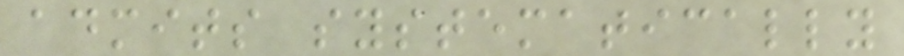admits systematically
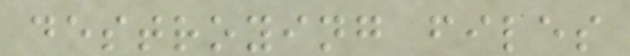destroying files
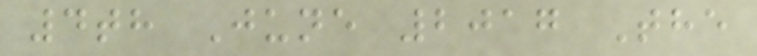4th June 2017 The
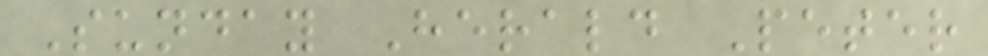Sunday Herald Peter
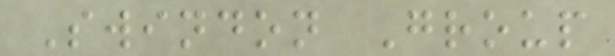Swindon Group
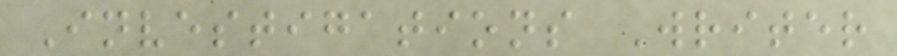Investigations Writer
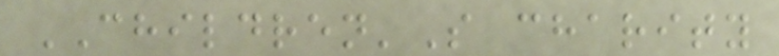CHILDREN'S charity
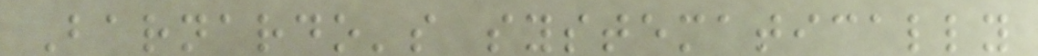Barnardo's systematically
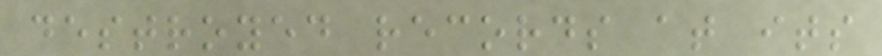destroyed records at its
